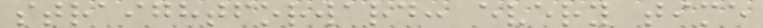straightforward: every time
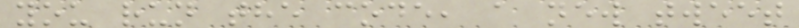you run the code, a new tweet
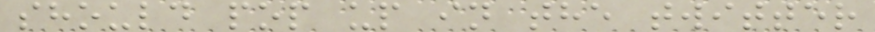should pop up in the twitter
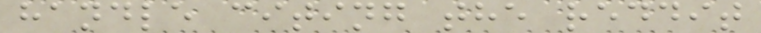handle citing the reddit
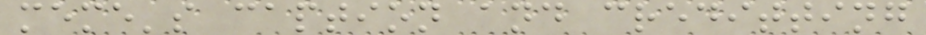meme's caption and creditting
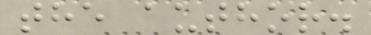the author.
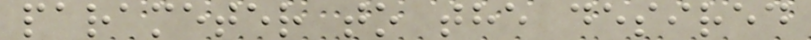parameter to the desired
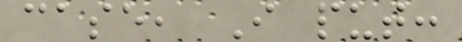case, I put:
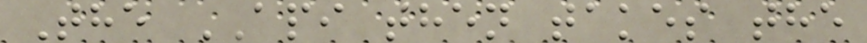The API then takes the
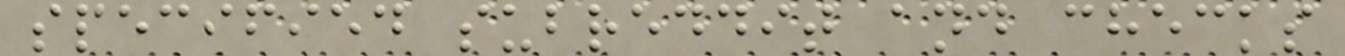specified subreddit and checks
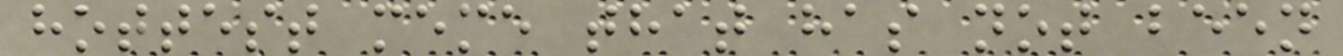hottest meme that has not been
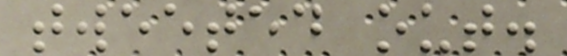tweeted out.
